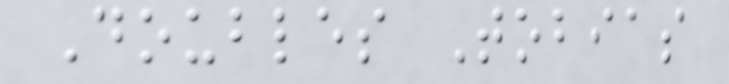Doubles Tobias
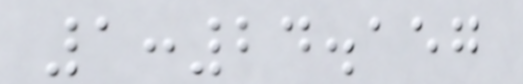1:24.157
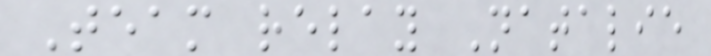Team relay Natalie
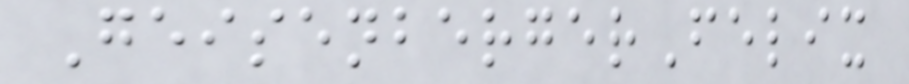GeisenbergerFelix
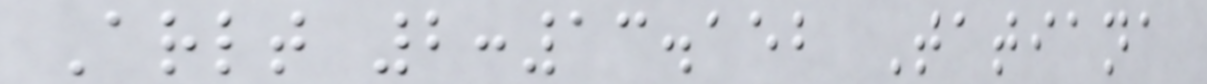Arlt 2:13.152 Tatiana
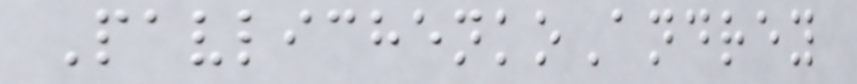PavlichenkoAndrey
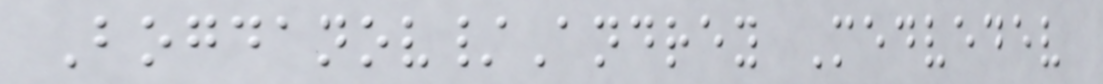Bogdanov/Andrey Medvedev
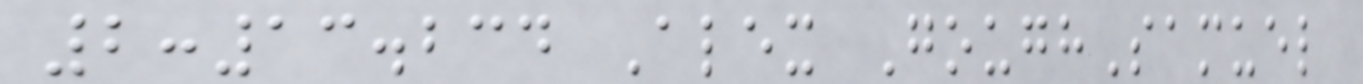2:13.234 Alex GoughSamuel
